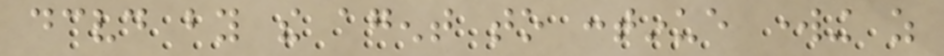deceived by the agent to continue working as
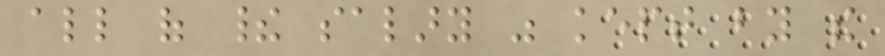all of their salary was kept by the
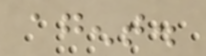agent.
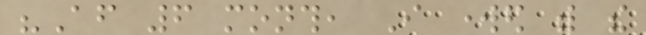"After 6 month, I worked with the
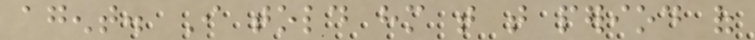agent. I told him that that period of
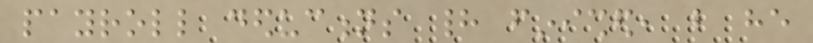payroll deductions had finished, but he
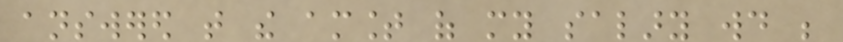answered that the amount of my salary would be
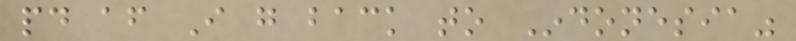paid after I go back to Indonesia"
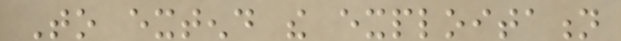To extend the exploitation
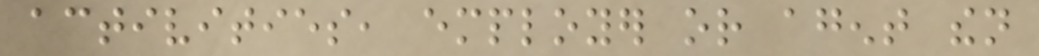activities, employer or agent then
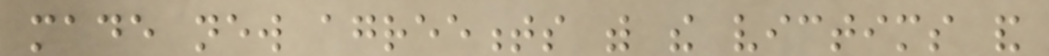made new agreements with the victims and
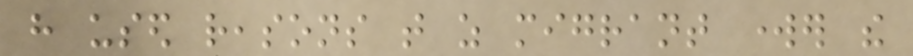have used reasons that as migrant worker the
